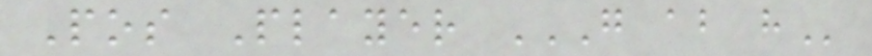Pos Player G AB H
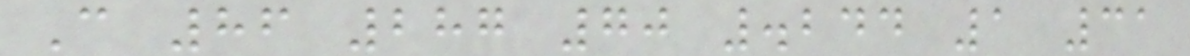C 86 287 70 .244 1 31
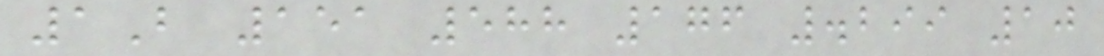1B 151 588 176 .299 10
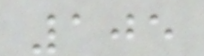105
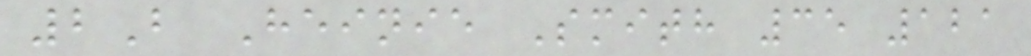2B Heinie Smith 35 121
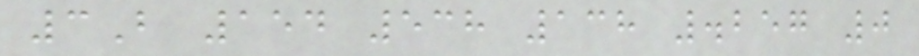3B 154 538 138 .257 0
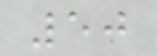50
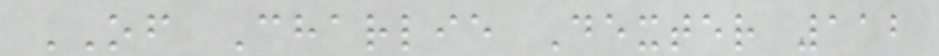OF Charlie Dexter 112
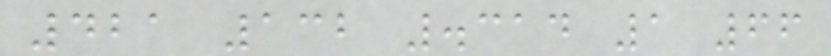421 132 .314 1 66
